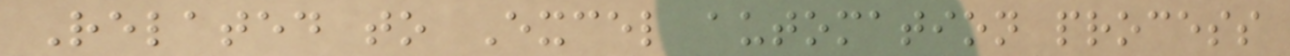Related to Excel automation process
